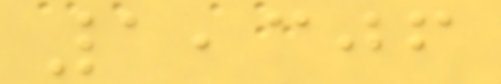1,306
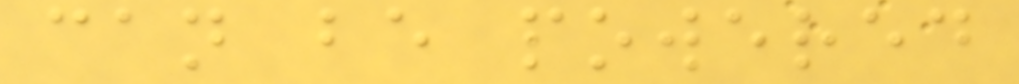can be powered
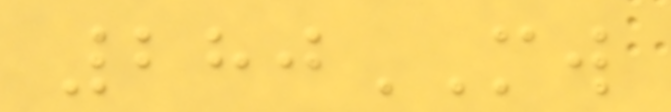280MW
